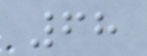68
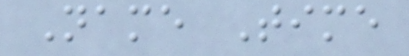Name Time
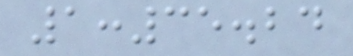1:35.24
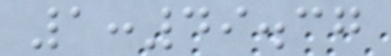1:49.37
